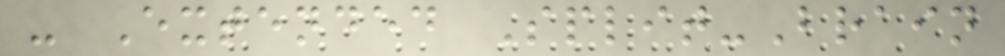- Extended Split-Brain
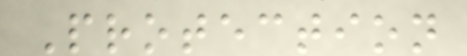Protection
